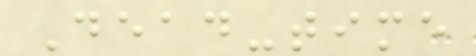Dead-time
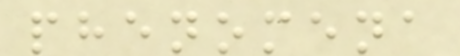phenomena
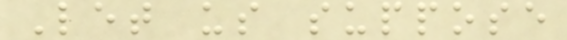Let us suppose
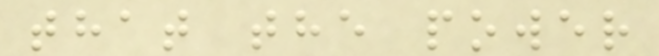that the power
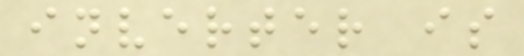inverter is
